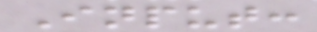Input:
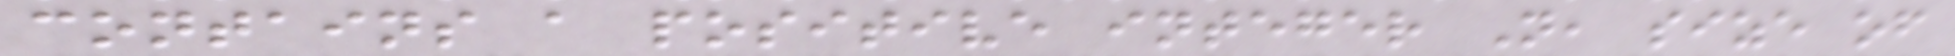contains a positive integer N, size of
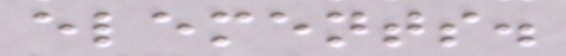elements.
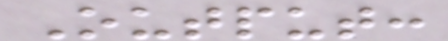Output:
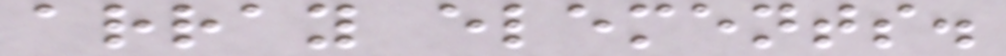array elements.
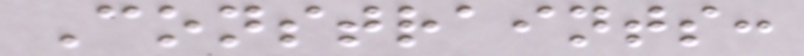Constraints:
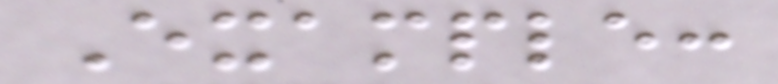Example:
